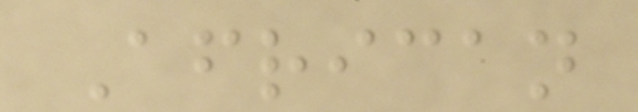African
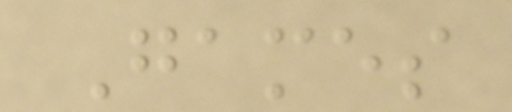Games
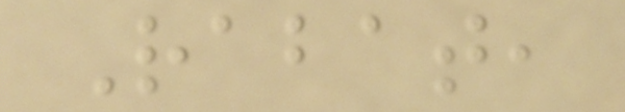Rabat,
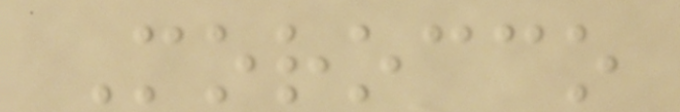Morocco
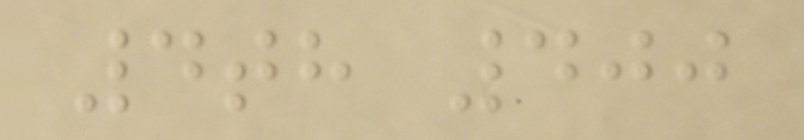4th 400
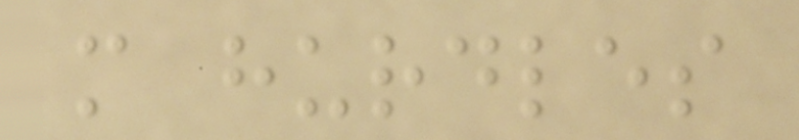m hurdles
